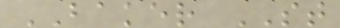BAKER ST
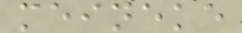meineke
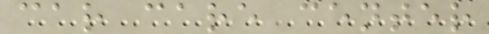car care center
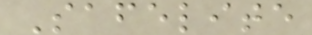Safelite
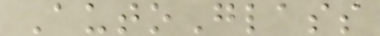AutoGlass
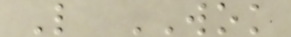L WOK
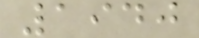1940
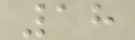18
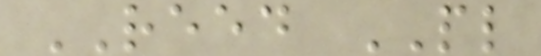REED PL
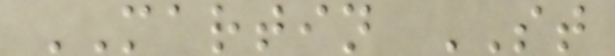MARTIN ST
